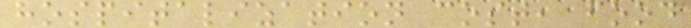hospitalization cost, food
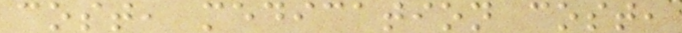cost, medication cost,
